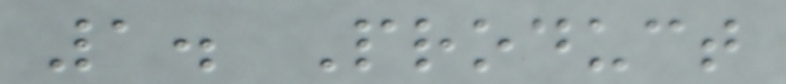1. Product
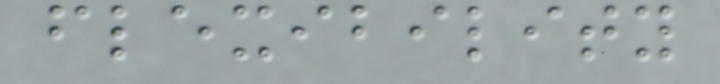flexibility
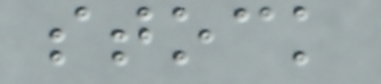stock
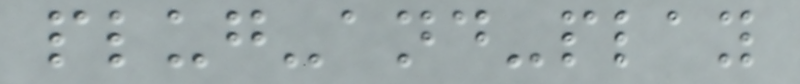plug-and-play
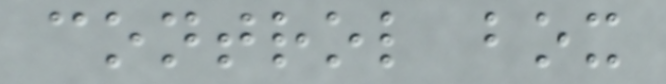control box
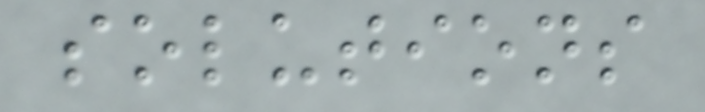solutions
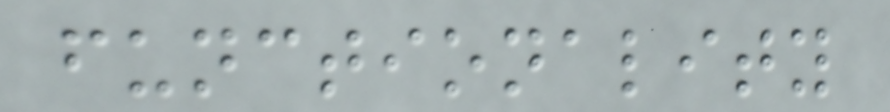functionality
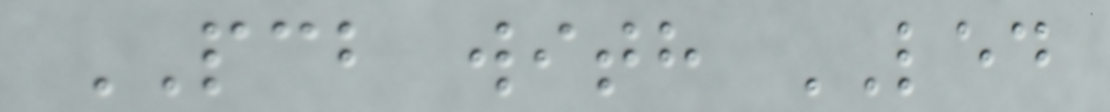PCB with LED
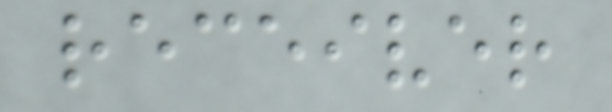receiver
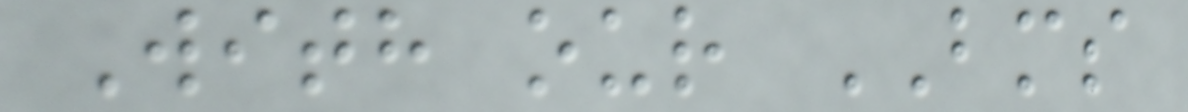With our BMS
